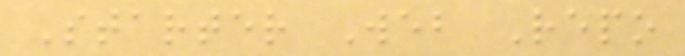Starter Web Repo
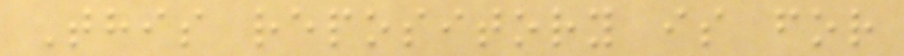This repository is for
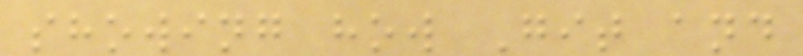showing how Git and
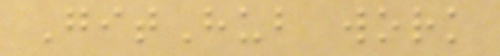GitHub work
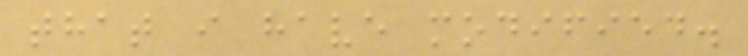that i have modified.
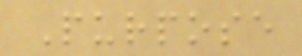Purpose
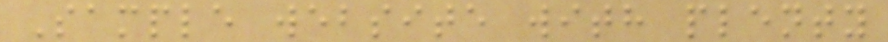Sample website with plenty
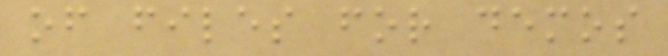of files for demos
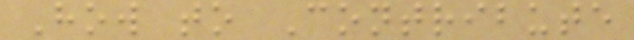How to Contribute
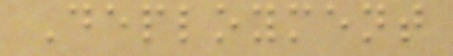Deployment
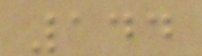144
